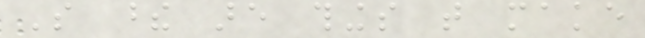So these are things that make
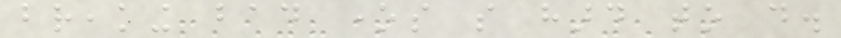breaking bad ones so hard to do.
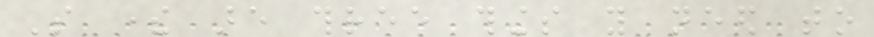So there are three things you need to
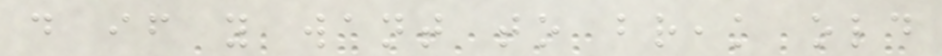do if you want to break old
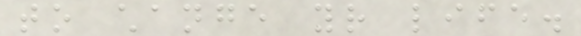to change your life.
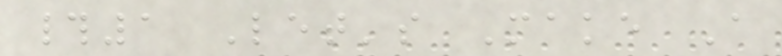#1 Let's Make A
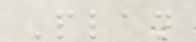Plan
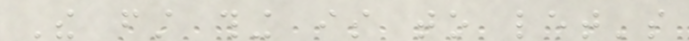The first thing is to let's
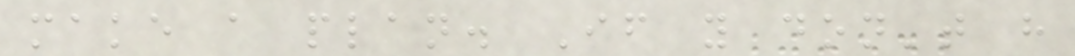make a plan. If you don't have
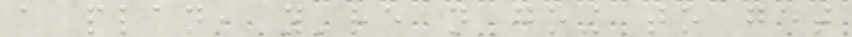a plan, you're not going to get
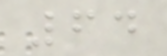64
